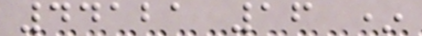44121 16 *
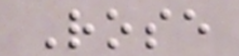Rose
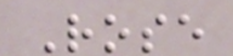Rose
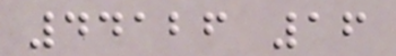44126 16
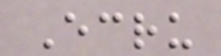Ecru
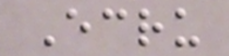Ecru
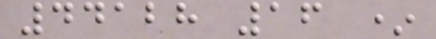44128 16 *
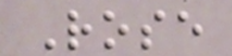Rose
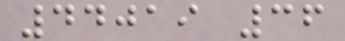44019 36
